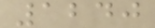1240
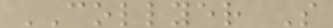COLLYER S
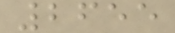2655
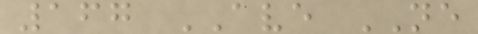167 AVE NE
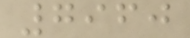7960
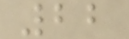22
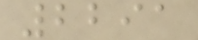2291
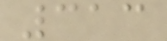313
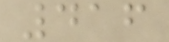416
